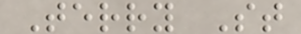Terry St
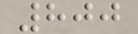800
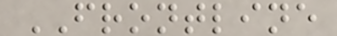FRONTLINE
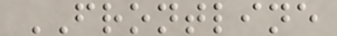FRONTLINE
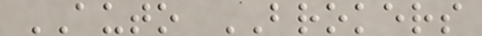AUTO BROKERS
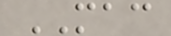MAC
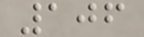106
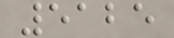5125
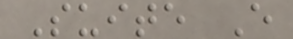Suite E
